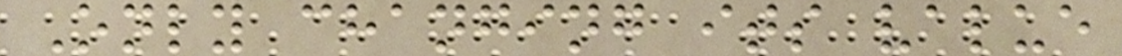Only changing its value
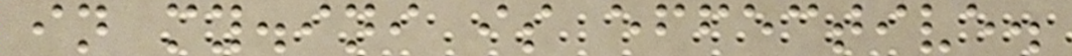in my.ini is effective.
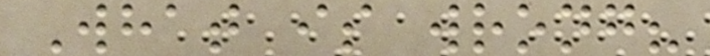What is wrong?
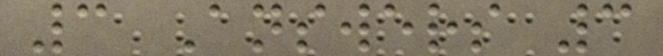3 Answers 3
